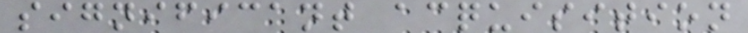significant acquisition
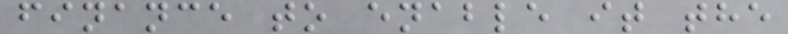finance to enable it the
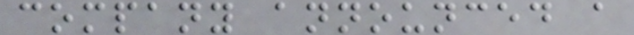company announced a
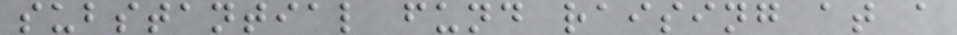substantial fund raising at a
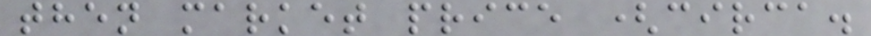then market price (circa.
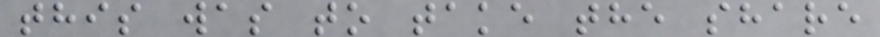this was to take the share
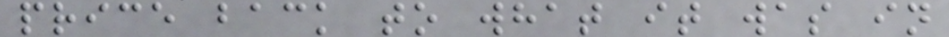price back to what it was in
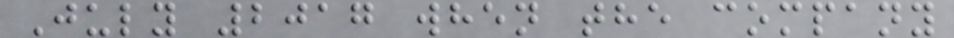July 2017 when the company
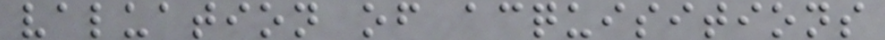valuation of acquisitions
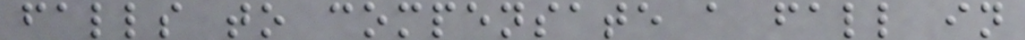falls to compensate a fall in
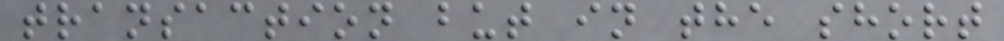transaction but in the short
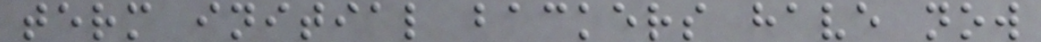term initial backers have now
